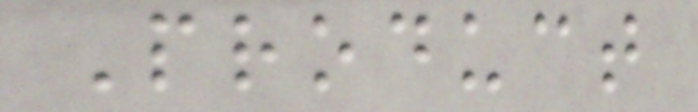Product
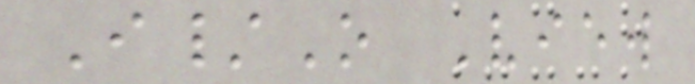I/O View
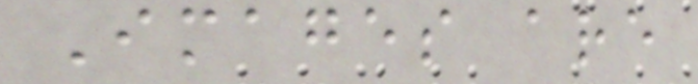Images are
